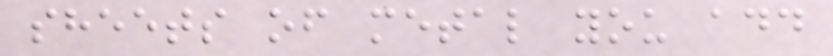sheets of metal you add
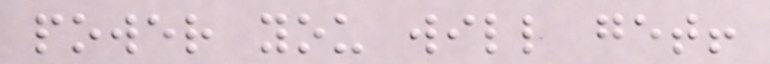power you will get!
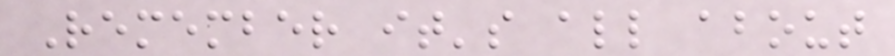Remember it's all about
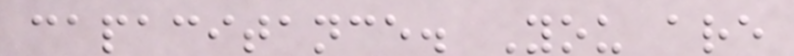capacitance. You are
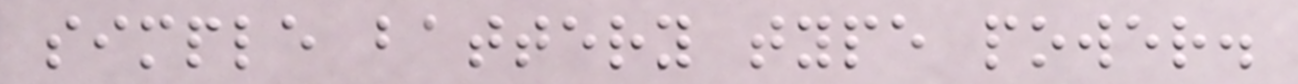simple battery type power.
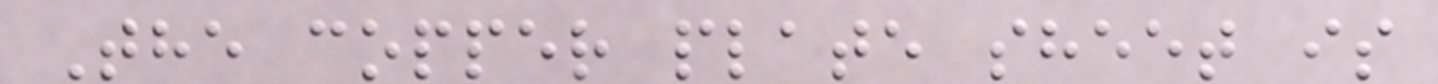The copper plate sheet is
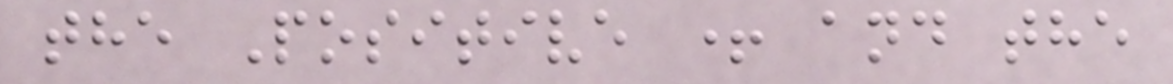the Positive + and the
